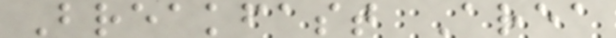Breakfast Area
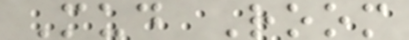Mud Room
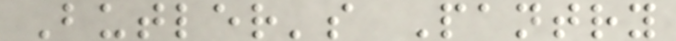Butler's Pantry
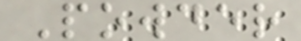Powder
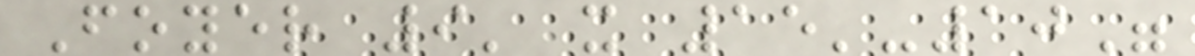Foyer 9' x 15'-10"
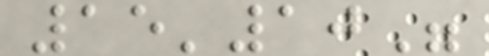15'10"
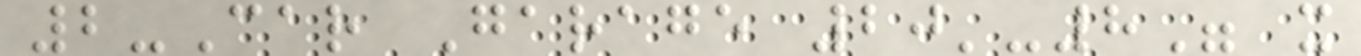2-Car Garage 20'-8" x
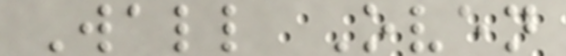Wall Oven
